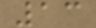13
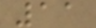11
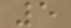5
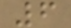6
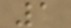1
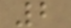2
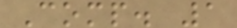Comp. 1
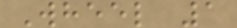Wheel 1
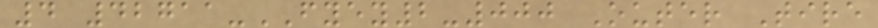4 42711-FYEY2-000 Outer Tire
